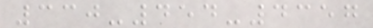330-454-4357
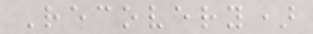Recovery)
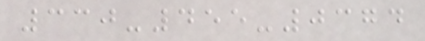330-455-0374
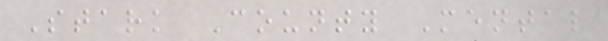Stark County Mental
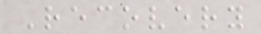Recovery
